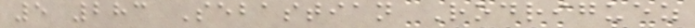5 283 Sebastian Rodriguez
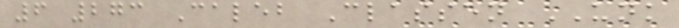6 273 Caleb Classen UNK
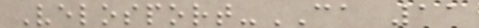Velosport-CA 11
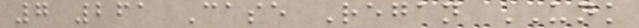7 261 Case Regan UNK
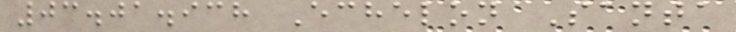03.01.938 Echelon Santa
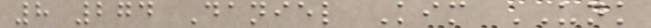8 274 Daniel Kim UNK
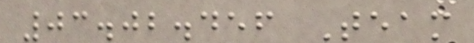03.02.456 Team
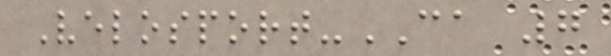Velosport-CA 7
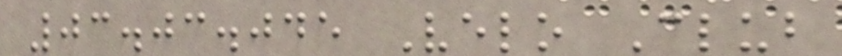03.03.045 Velo Club
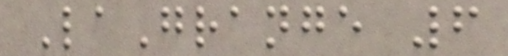LaGrange 6
